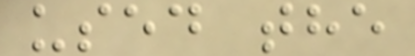used the
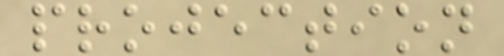projection
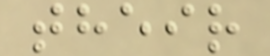their
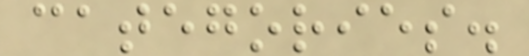categories.
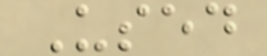Used
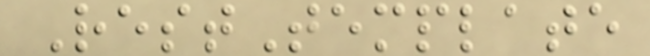RestTemplate
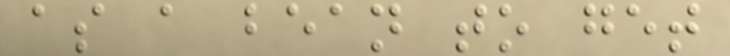as a bean to get
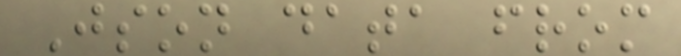Json data from
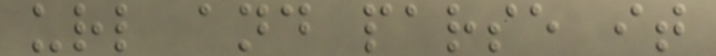url and parse it
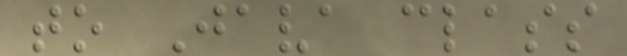to Java class
